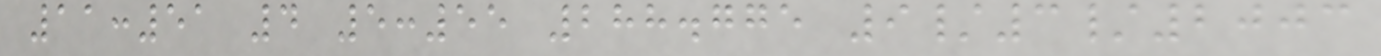11:51 4 5:55 288.775 9/3/2003
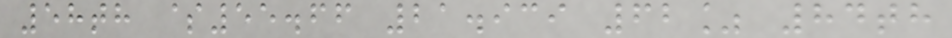58th $55.66 21.939 62% 84th
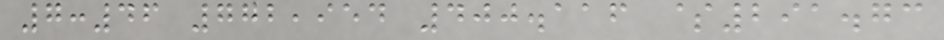7:46 772,954 400.116 $291.73
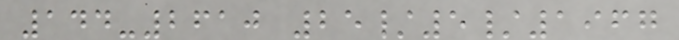144-2610 25/5/1967
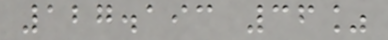127.193 36%
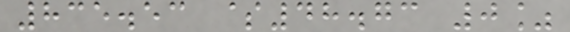835.53 $48.73 0%
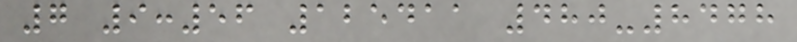7 9:56 125411 480-8478
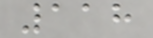118
